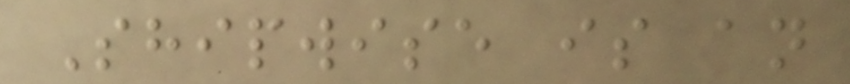Shipwise is an
